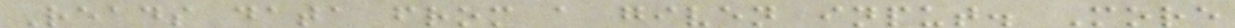Reads data from a given input. More
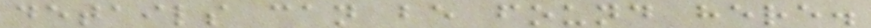details can be found here.
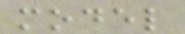model
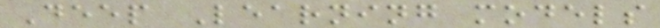Deep Learning models
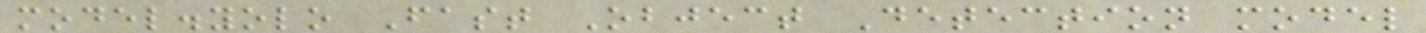model.yolo Fast Object Detection model
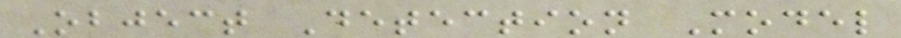Object Detection Model
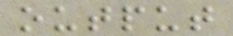output
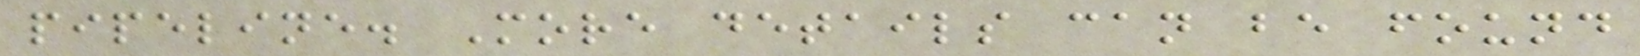pipeline. More details can be found
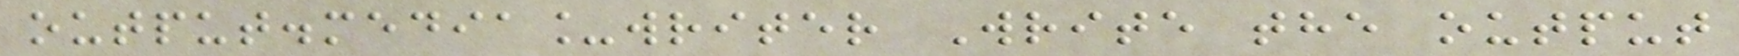output.media_writer Write the output
